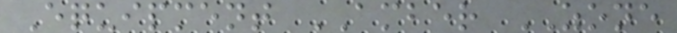Equipment AMBER ZONE
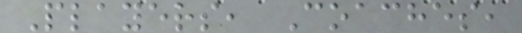Players, Coaches,
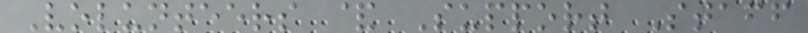Volunteers & Support Staff
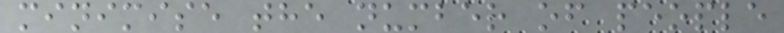minimise the number of people
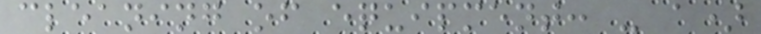cleaning of equipment: - a)
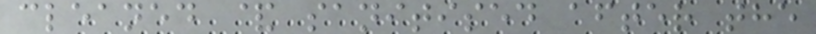cleaned & sanitised after the
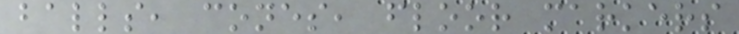balls, cones, floor markers
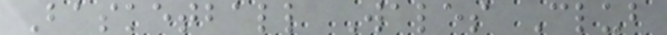Basketball Wales Club
